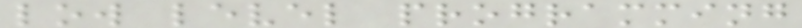low level programming
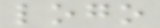logo
